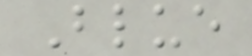Blue
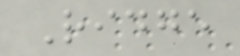Ridge
